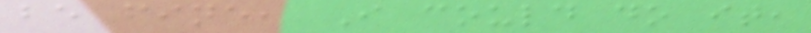be fine, I could do it,
